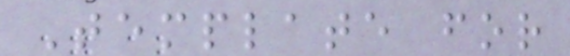Template for
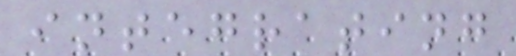integrating
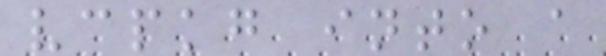vcpkg into a
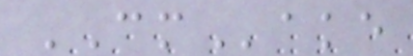CMake
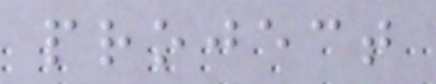project
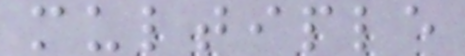multiple
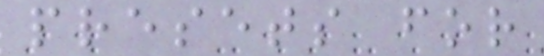presets for
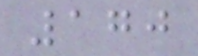170
